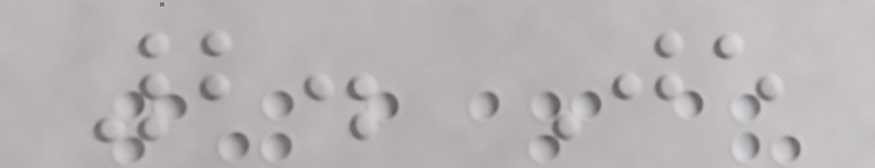2. Je
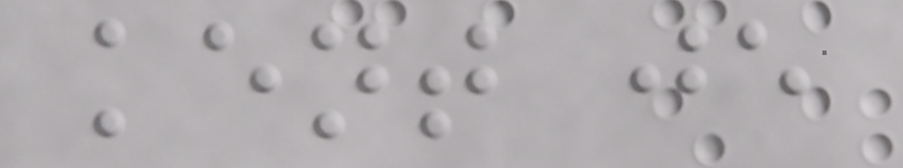kent je
